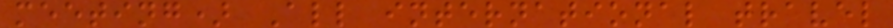meeting) All international travel
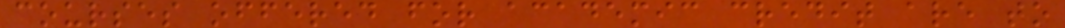courses offered for academic credit are to
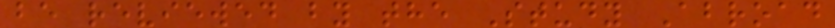be reviewed by the Study Abroad
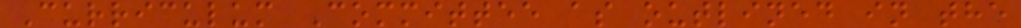Curriculum Committee as outlined in the
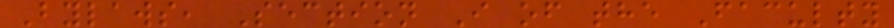Bylaws, Section I of the Faculty
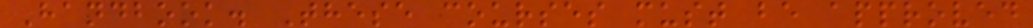Handbook. These courses must be approved
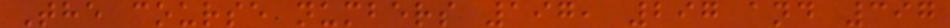The course numbers 197, 297 and 397
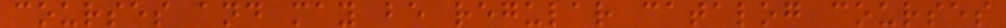courses and may be regular catalog courses
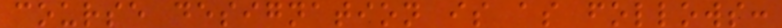course designation is as follows:
